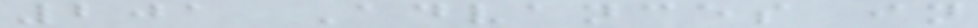201 Advances in
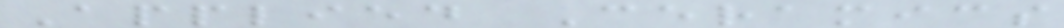Applied Ceramics
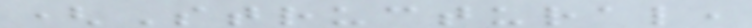(Structural,
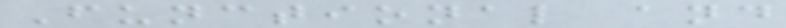Functional and
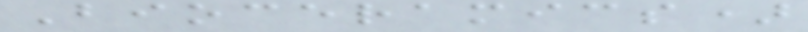Bioceramics)
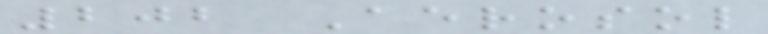202 Aerosol
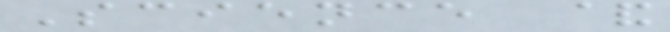Science &
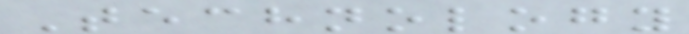Technology
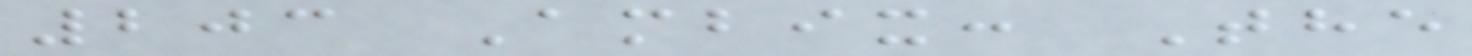203 Ambix: The
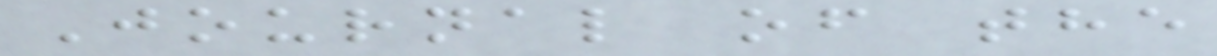Journal of the
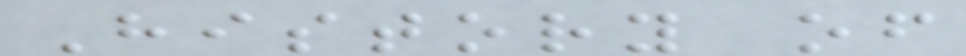History of
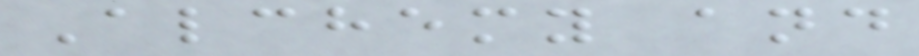Alchemy and
